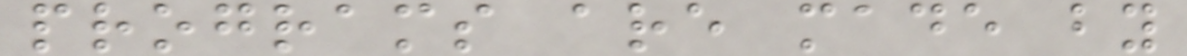programs are made by
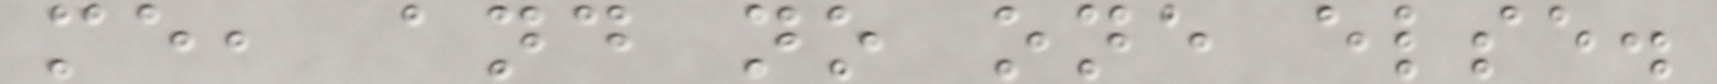me, and no one else.
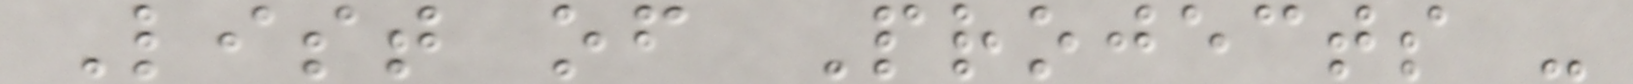List of Projects -
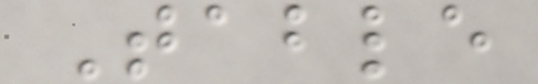Table
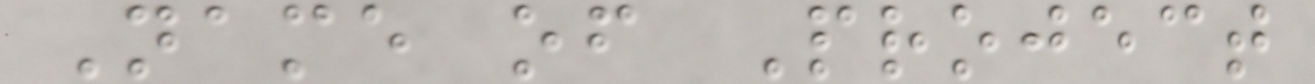Name of Project
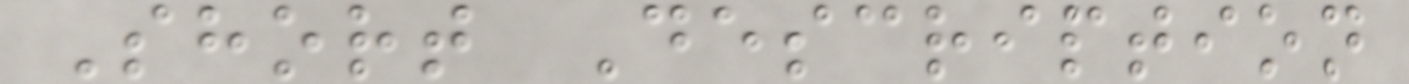Short Description
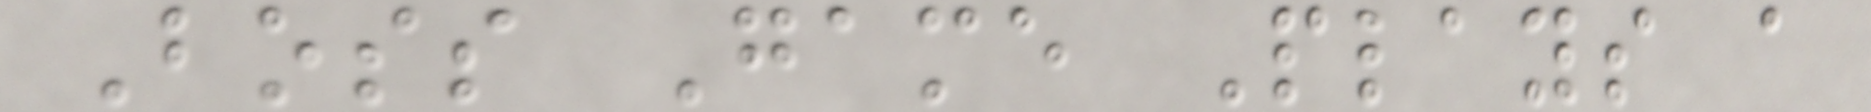Boss Game Plays a
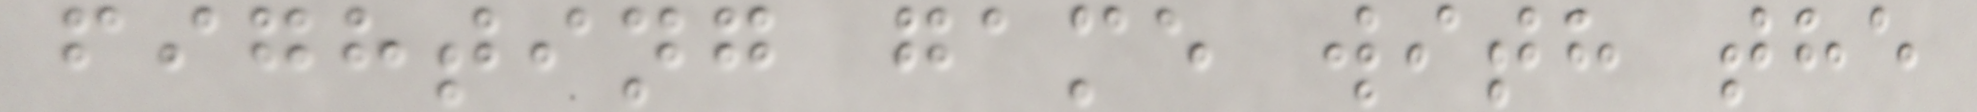fighting game with the
